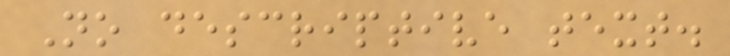No descriptive text.
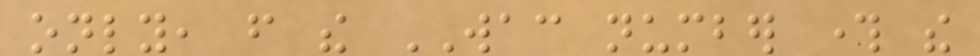only, from the WAC number through the
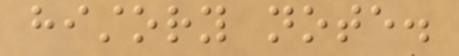history note.
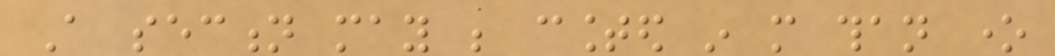A section may be counted in more than one
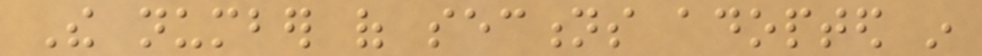The number of sections adopted in
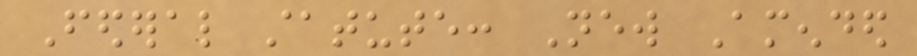Federal statute: New Amended
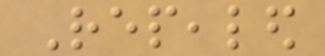Repealed
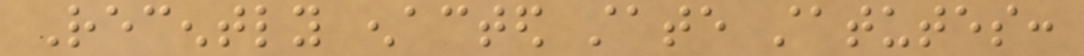Recently enacted state statutes:
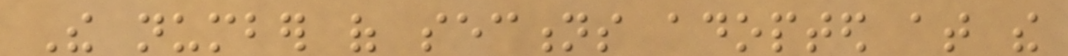The number of sections adopted at the
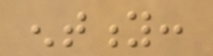entity:
